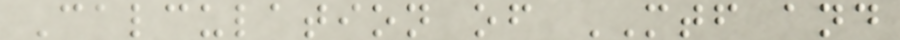Calculation of MTF and
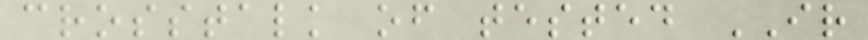crosstalk of tested IR
